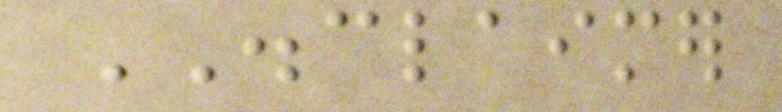DISCLAIMER
